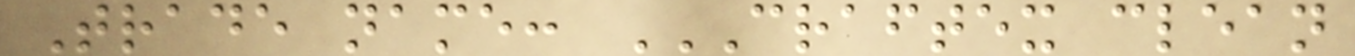Trade name: CRAFTEX CLEAN
